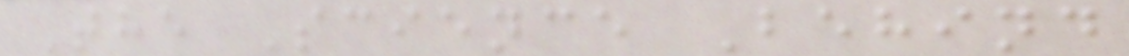The Science Behind
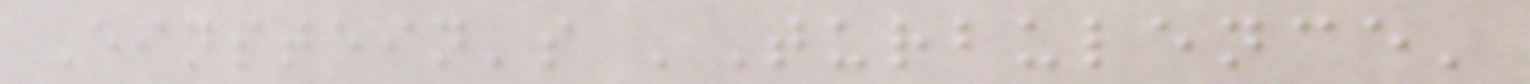Einstein's 'Turbulence'
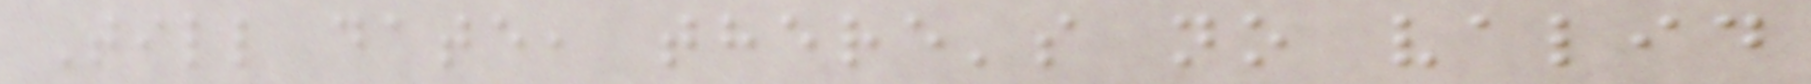Till date, there's no valid
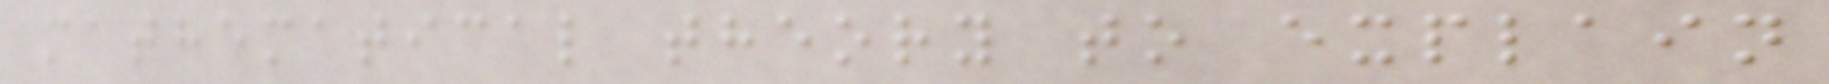mathematical theory to explain
